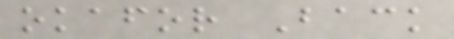okafor Back
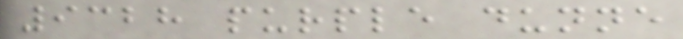9328 purple dunne
